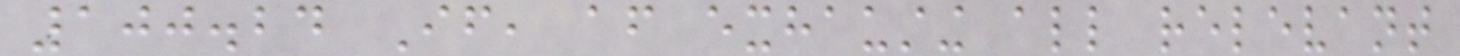100.24 If, after exhausting all relevant
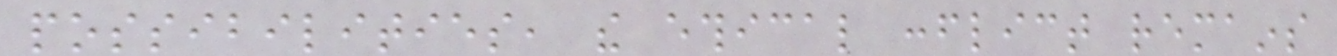possibilities, the ethical conflict remains
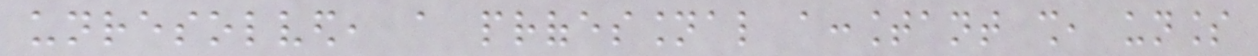unresolved, a professional accountant shall, unless
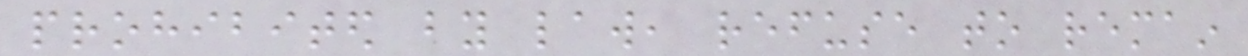prohibited by law, refuse to remain
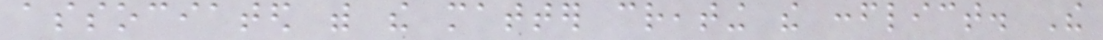associated with the matter creating the conflict. The
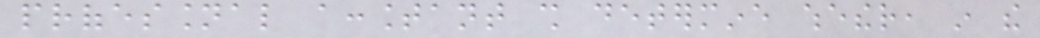professional accountant shall determine whether, in the
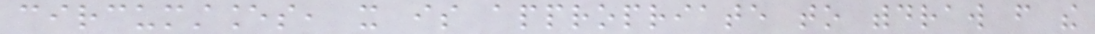circumstances, it is appropriate to withdraw from the
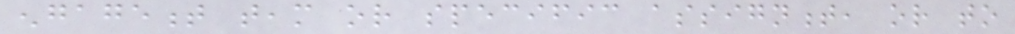engagement team or specific assignment, or to
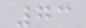73
